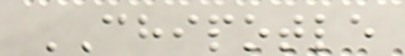CHIPOTLE
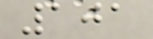101
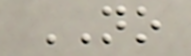NO
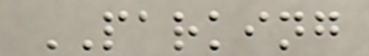PARKING
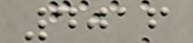4016
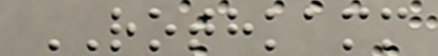ROTHKAMM
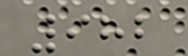982
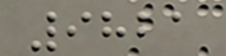9821
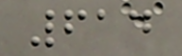614
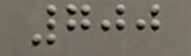700
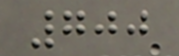700
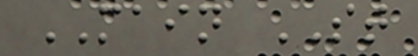MAIN ST
